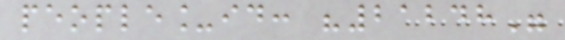people_id: "21248"
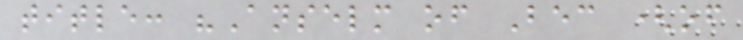title: "Anselm of Bec (of
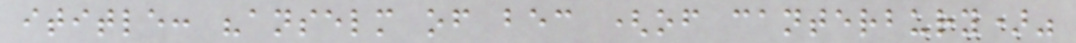ititle: "anselm of bec (of canterbury)"
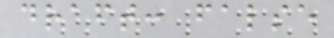draft: false
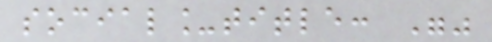social_title: ""
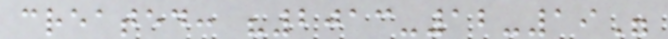created: "2013-12-19"
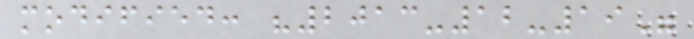modified: "2013-12-19"
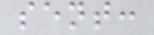sent:
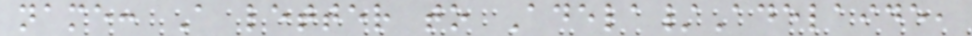name: A letter to Adela/Adelaide,
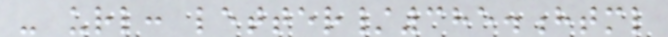- url: letter/385.html
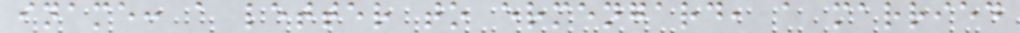iname: a letter to ermengard, a married
